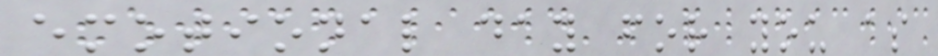emotional day for you as
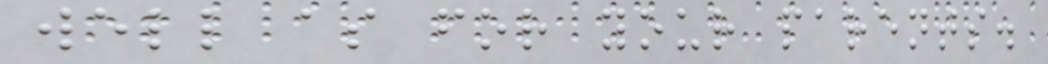well as for your parents.
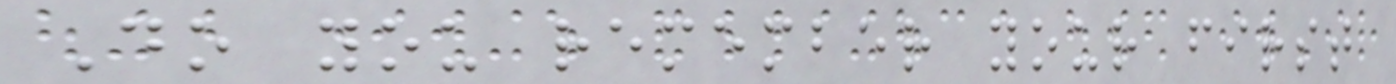Do you remember your first
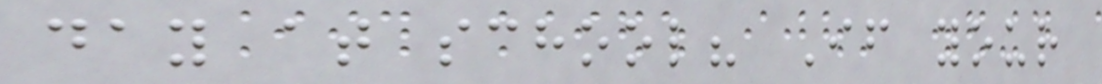day at school? If your
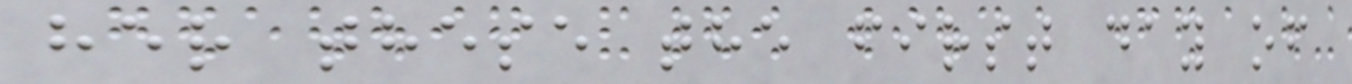her these the first day of
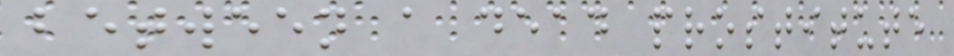between a dead prostitute
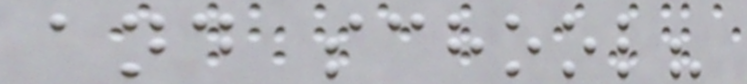and school?
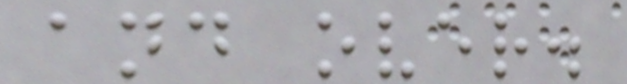and over.
